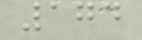174
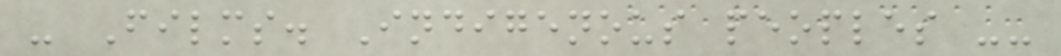- Films. Indigenous peoples --
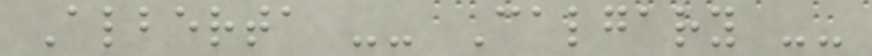Alberta -- Calgary --
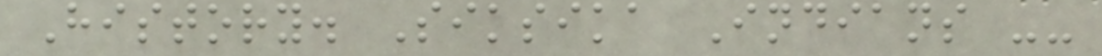History. Siksika Indians --
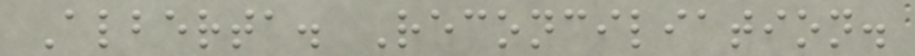Alberta. Reconciliation.
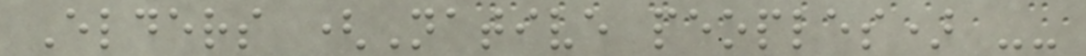Elders (Native peoples) --
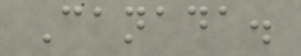Canada.
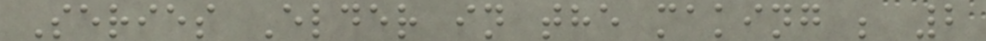Series Elder in the making ; 2
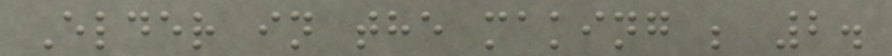Elder in the making ; 2.
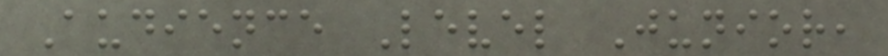Audience Level Junior,
